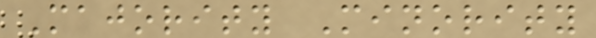Majority Minority
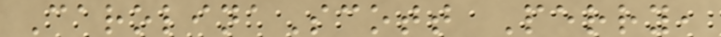CarolinaScott Perry,
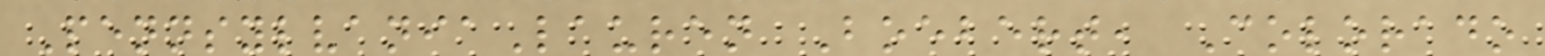PennsylvaniaLauren Boebert, Colorado
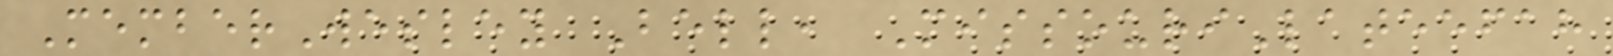MemberWesley Bell, MissouriLateefah
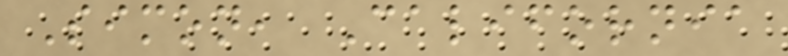Simon, California
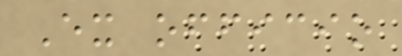Ex officio
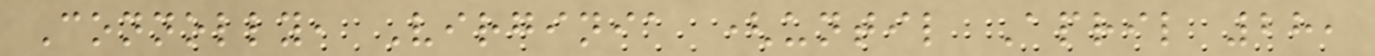Connolly, Virginia (until April 28,
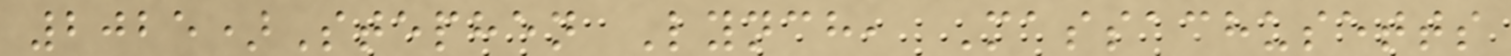2025)Stephen Lynch, Massachusetts
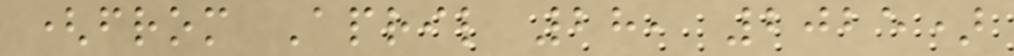(from April 28, 2025)
